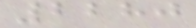2280
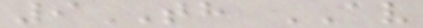9TH AV
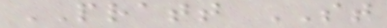PRATT ST
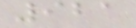921
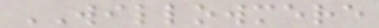WILLOWMERE
